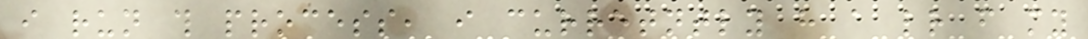i run this process, i curretntly have a letter from my
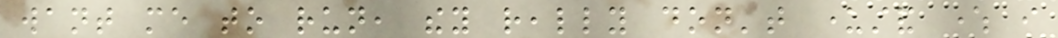want me to run, they really don't understand where i
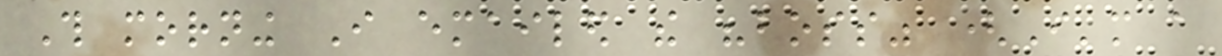This morning I emailed the "boss" (I'm a
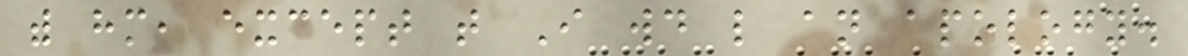with him, except that I would like an apology.
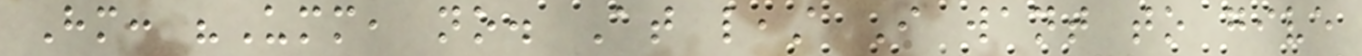Him: "Umm, no. At least I want to give
